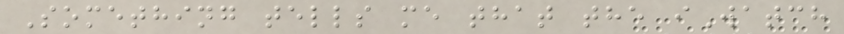Something tells me that the iWatch
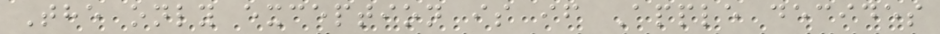The only exception is if Apple decides
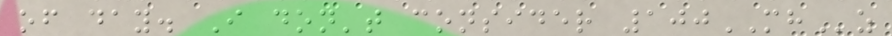of day. I don't consider 100MHz
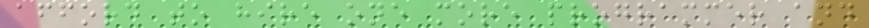afford to hire one more programmer and
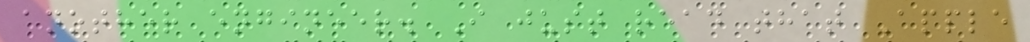another engineer. I just read that Apple
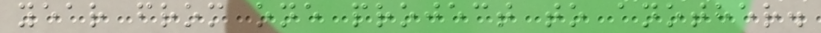year from one project to another.
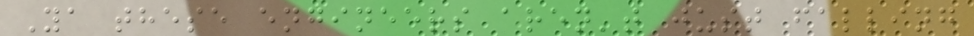Ya these engineers aren't just falling
